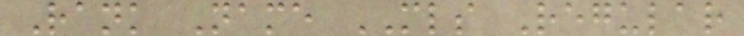Rank Name MLS Regular
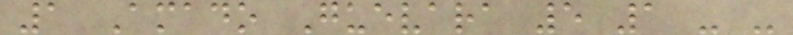1 Amado Guevara 5 1 - -
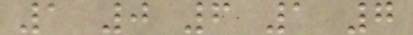1 0 6 1 7
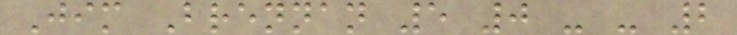Jim Brennan 5 0 - - 2
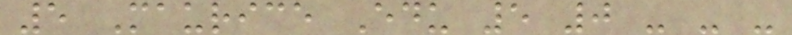5 Maurice Edu 5 0 - - -
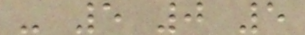- 5 0 5
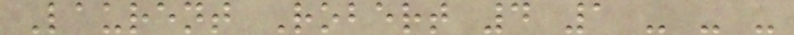Laurent Robert 4 1 - - -
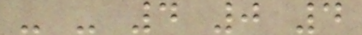- - 4 0 4
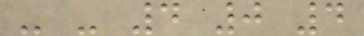- - 4 0 4
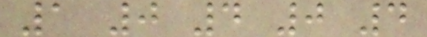1 0 4 0 4
